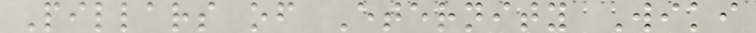Pillars of Eternity Wiki
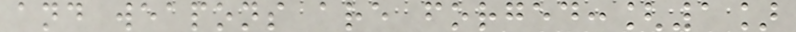and weapons are forged:[1]
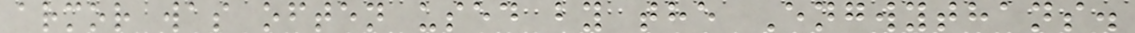armor was often used by the Engwythans.
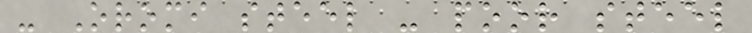- Oromi steel - poor steel
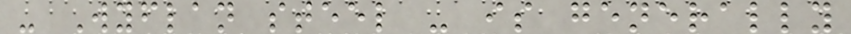- Wyflan steel - is generally
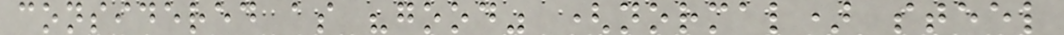considered as "good" (normal) steel
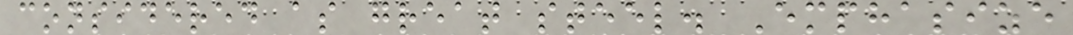considered as great steel. Emphasize
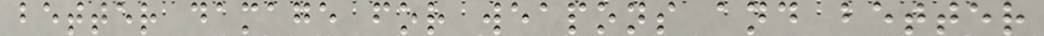better damage for weapons and better
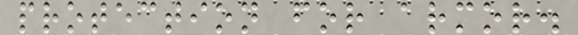protection for armor.
